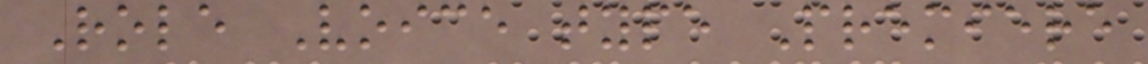Role Voice type Premiere
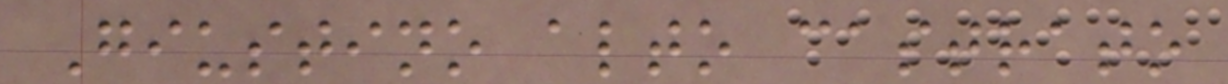Giustino alto castrato
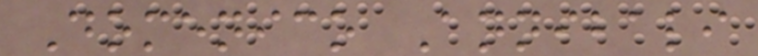Domenico Annibali
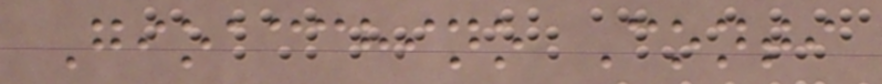Gioacchino Conti
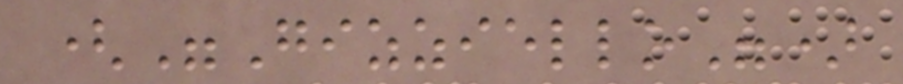("Gizziello")
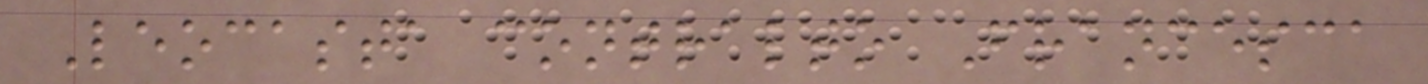Leocasta contralto Francesca
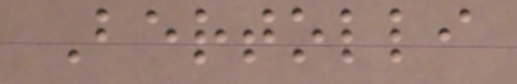Bertolli
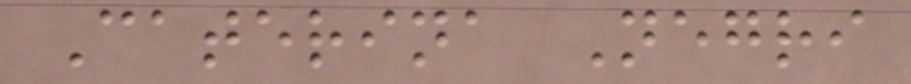Caterina Negri
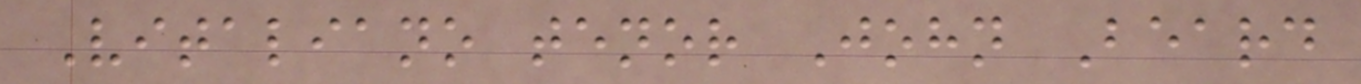Vitaliano tenor John Beard
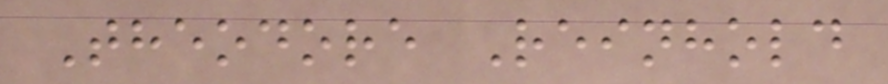Theodore Reinhold
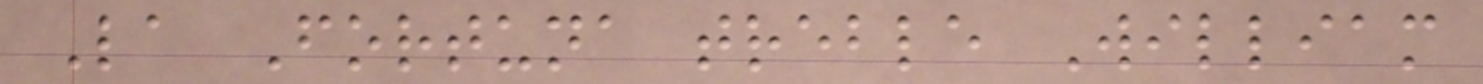La Fortuna treble William
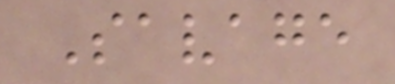Savage
